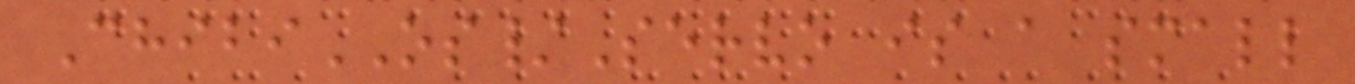ChibiOS/Servo is a small
